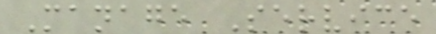Manage Service
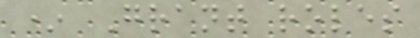* Grant roles
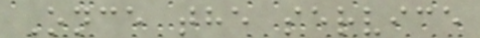Once the service
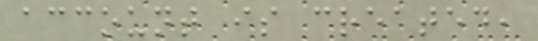account is created,
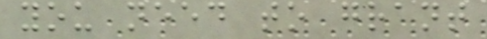you need to grant
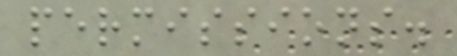permissions.
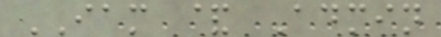IAM & Admin
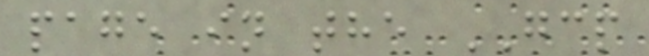page in the GCP
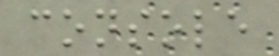console
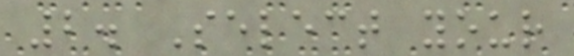2. Select your
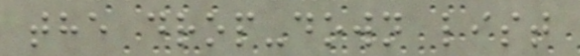the drop-down list
